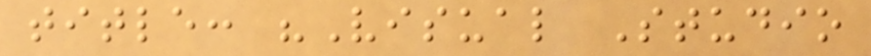title: "Visual Studio
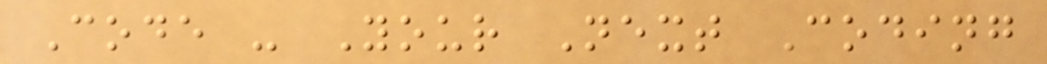Code - Your Next Coding
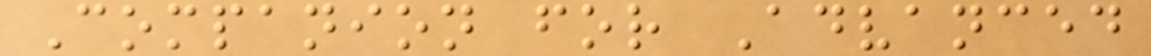Companion for Advanced
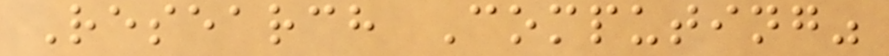Research Computing"
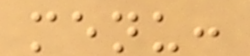menu:
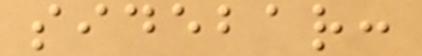sidebar:
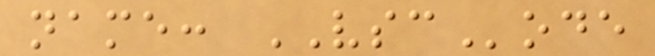name: VSCode
